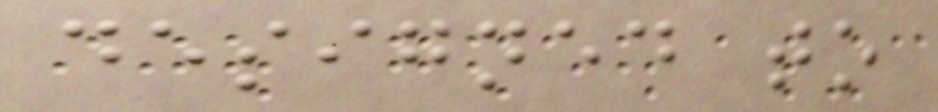designed to
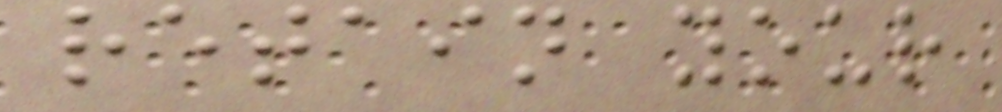retain your
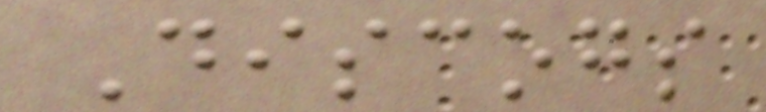Discogs
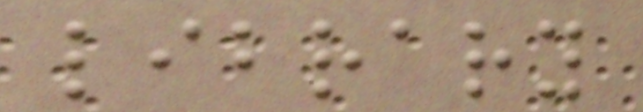library
